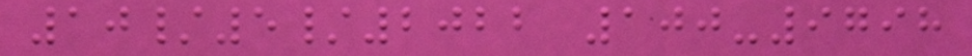10/5/2022 100-9798
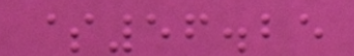$56.25
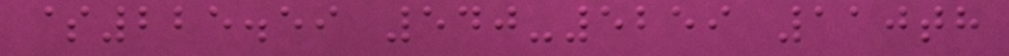$225.59 540-5259 110th
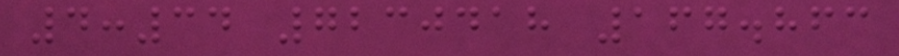4:34 7230418 167.863
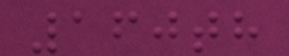160th
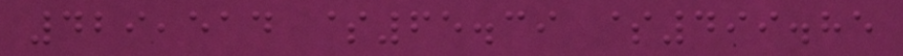429,514 $65.39 $499.85
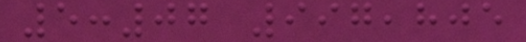5:07 997,805
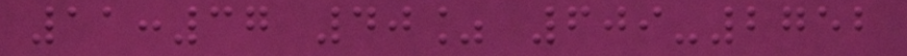11:37 40% 609-2752
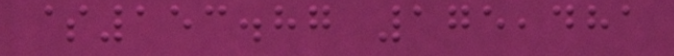$153.87 175,481
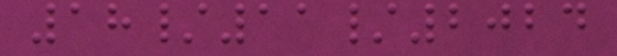18/11/2024
